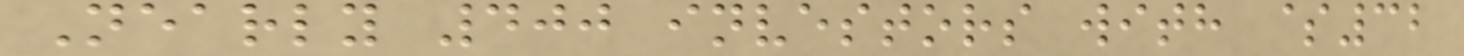Nearly 400 investors with $32
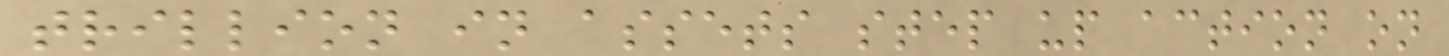trillion in assets step up action on
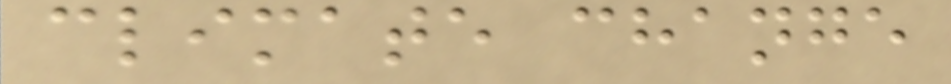climate change
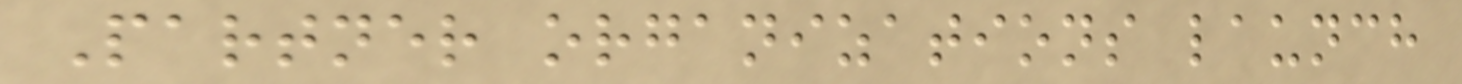Partner organizations launch
